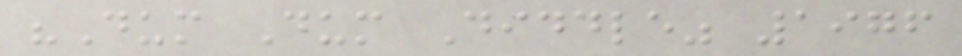"Dum Dum Diddle" 1976
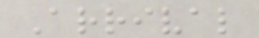Arrival
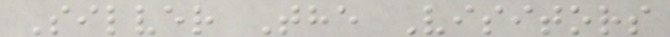Silver The Visitors
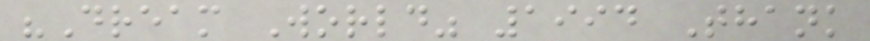"Dream World" 1994 Thank
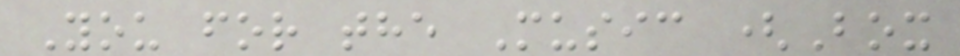You for the Music (Box
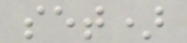set)
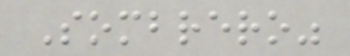Sombrero"
